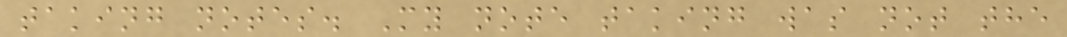taking notes. My note taking was not the
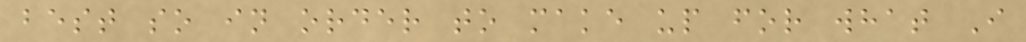best so in order to make up for what I
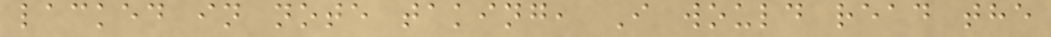lacked in note taking, I would read the
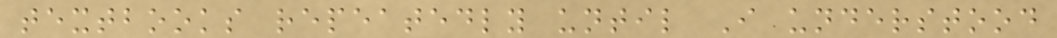textbooks repeatedly until I understood
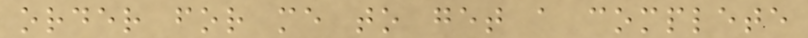order for me to get a complete
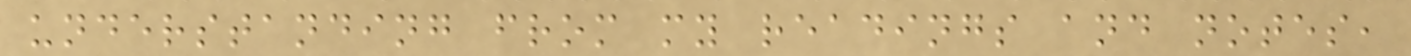understanding from my readings and notes,
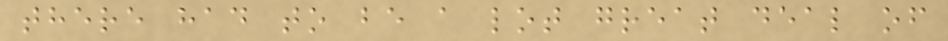there had to be a lot great deal of
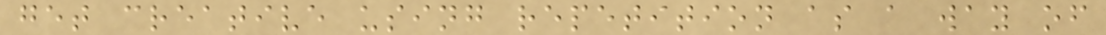get creative using repetition as a way of
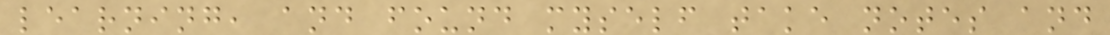learning, and found myself take notes and
